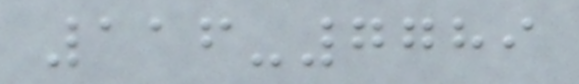116-7789
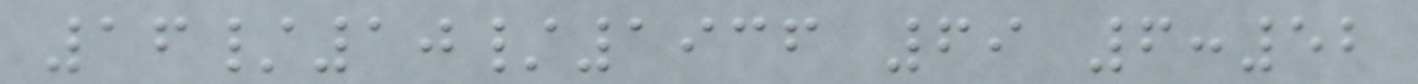16/10/1936 69 6:52
